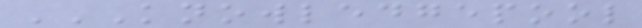KNOWLEDGEPOOL
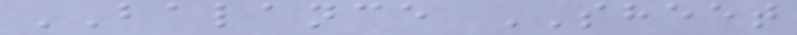BALANCE SHEET
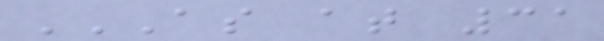AS AT 31
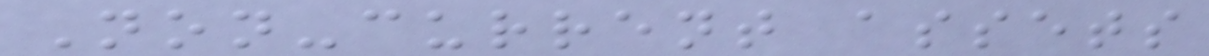Non-current assets
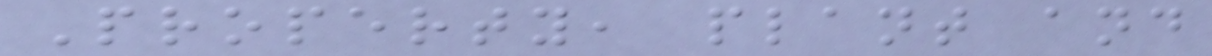Property, plant and
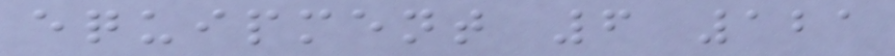equipment 6 121
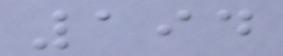194
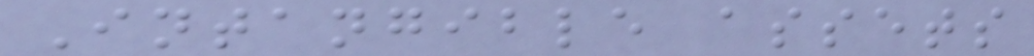Intangible assets
